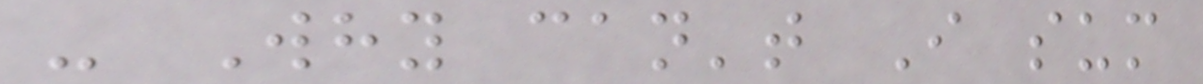- Why can't I sum
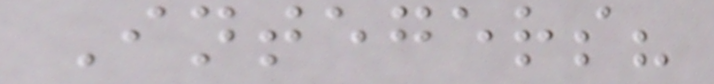Integers?
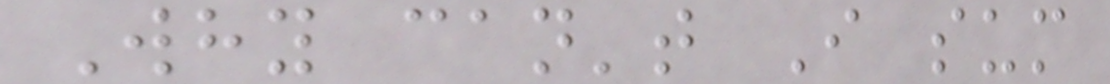Why can't I sum
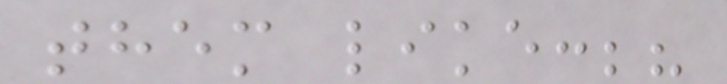them like:;?
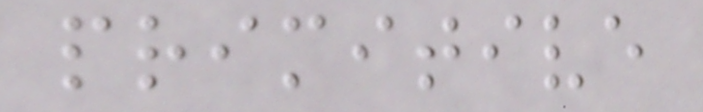primitive
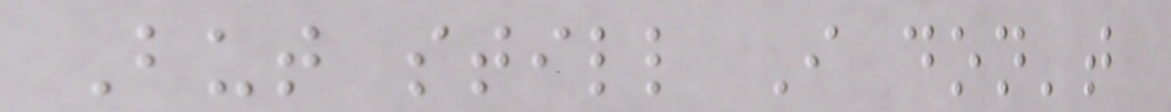But still I don't
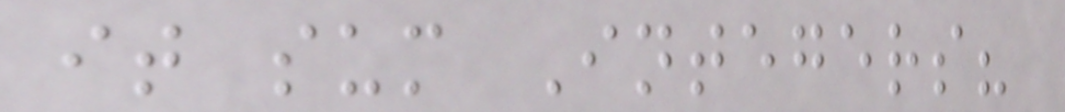it sum Integers?
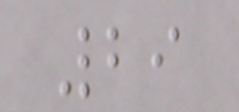29
